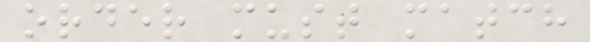order must match
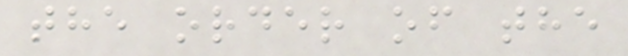the order of the
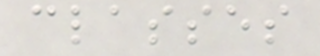classes
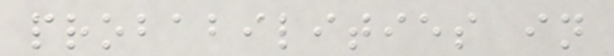probabilities in
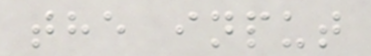the input
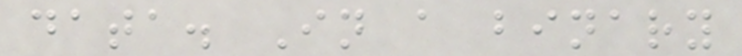data. In a binary
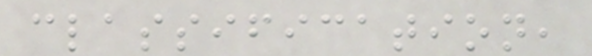classification,
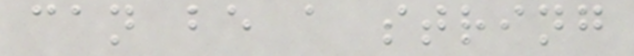can be a string
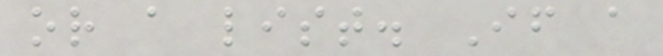or a list. If a
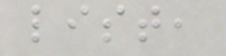list,
